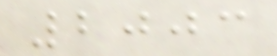2003
